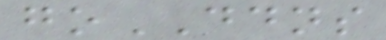goDDNS
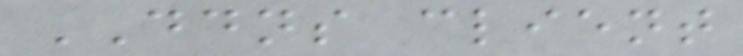DDNS client
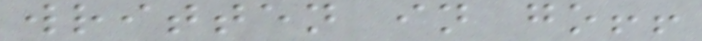written in go!!
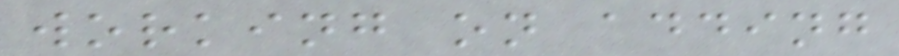working on adding
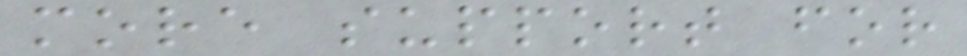more support for
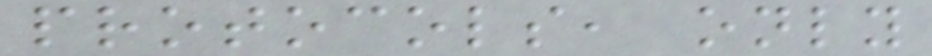protocols, only
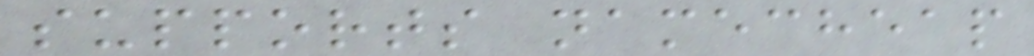supports namecheap
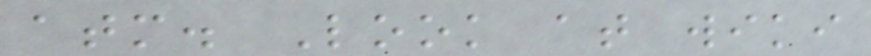atm. Look at wiki
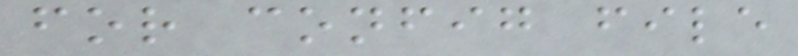for config file
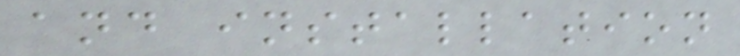and installation
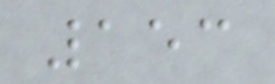153
